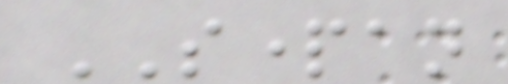SPARTAN
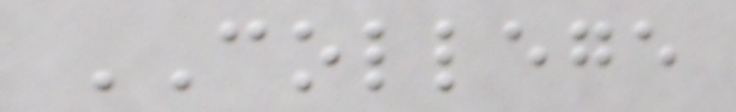COLLEGE
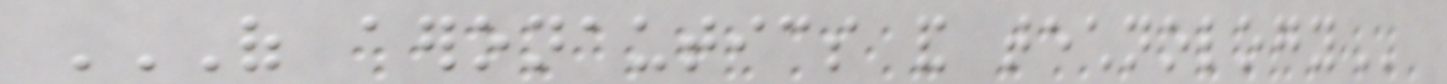OF AERONAUTICS AND TECHNOLOGY
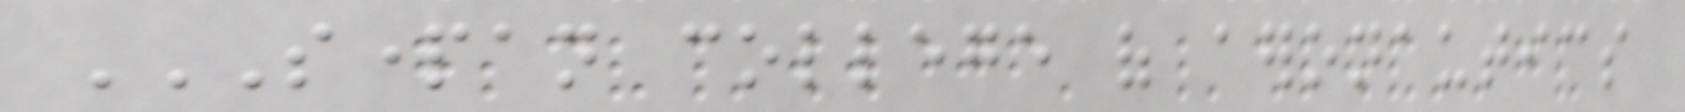SPARTAN COLLEGE OF AERONAUTICS
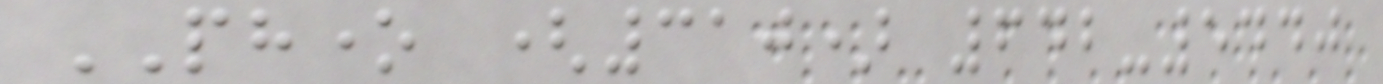PHONE (310) 642-5440
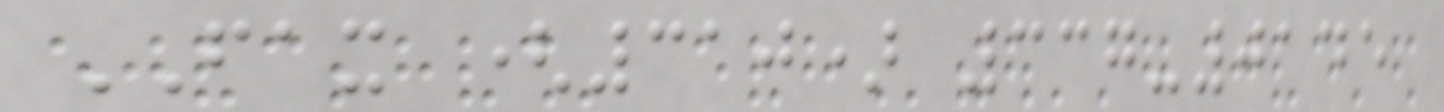FAX (310) 337-0145
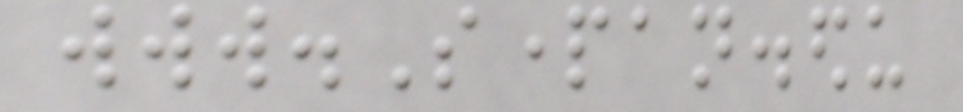www.Spartan.edu
